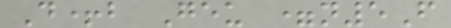D+b Geu =n5F
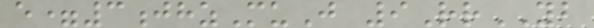e=3jhzMuJ 9RrYB
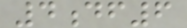4df6
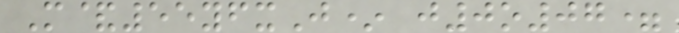M&55yfxJ* j0o07=
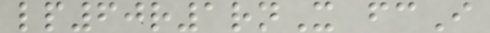lp60r1rnX fcI
